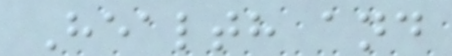Health and
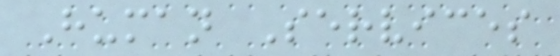Human Services
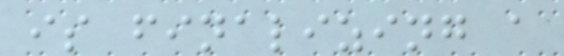is finalizing a
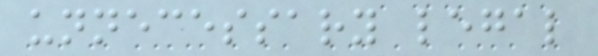unnecessary legal
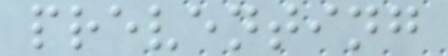preventing
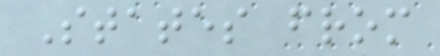States from
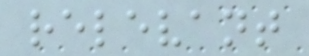relevant
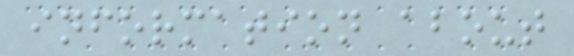information about
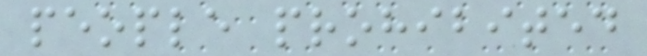people prohibited
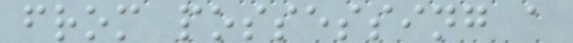from possessing a
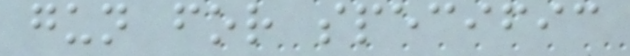gun for specific
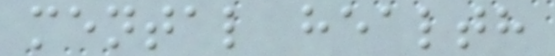mental health
